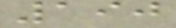190
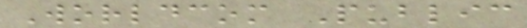Worldcom Public
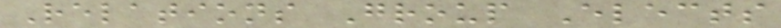Relations Group Elects
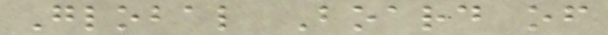Global Board of
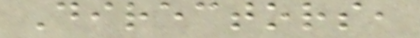Directors,
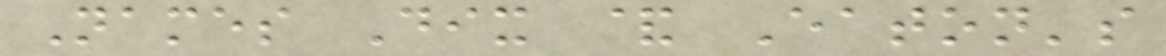Names Dix & Eaton's
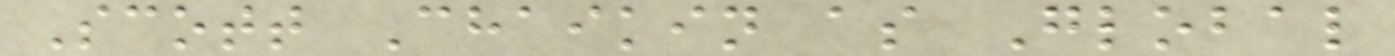Scott Chaikin as Global
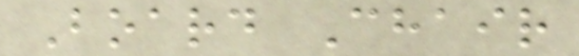Board Chair
